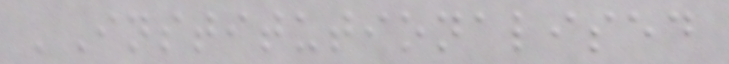'Institutionalised
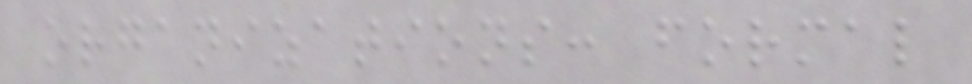organizations: formal
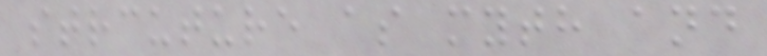strcuture as myth and
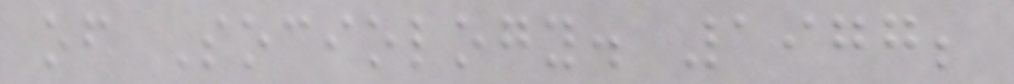of Sociology. 1977;
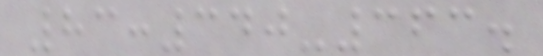83:340-363.
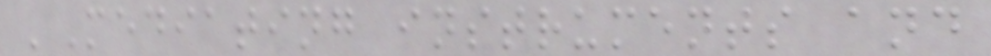'Mediating instruments and
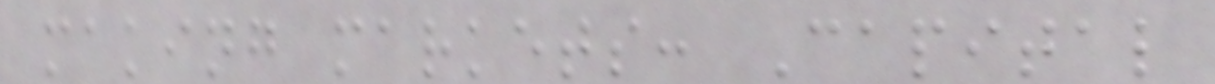making markets: Capital
